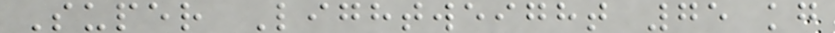Super Lightweight 75 kg
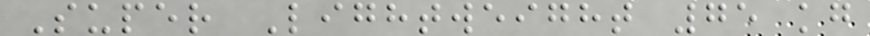Super Lightweight 75 kg
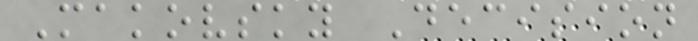Makovsky Decision
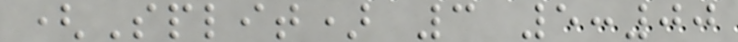(Split) 3 5:00
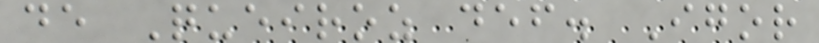de Queiroz def. Igor
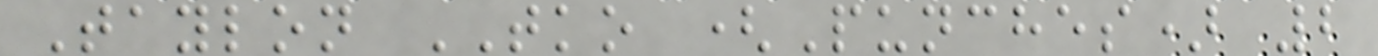Taylon TKO (Punches) 2
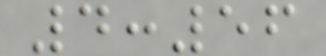4:56
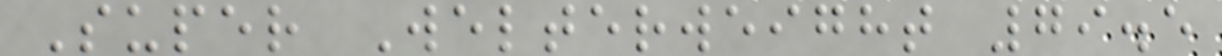Super Welterweight 79.5
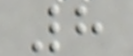8
